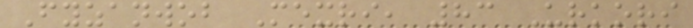Fyzanwob Mexri, 83 Urkori
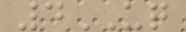4UQ
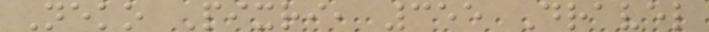Neko Pixri, 355 Dravel
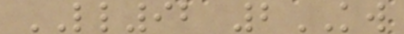LL92 2KW
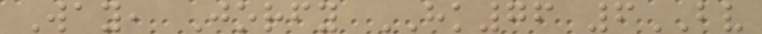Way, Jorfy HK76 6BV
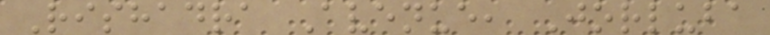Rishadra Avenue, Jorluba
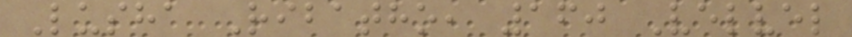Lusha Ribatho, 160 Velvel
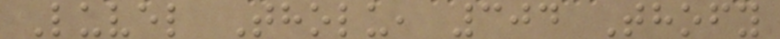Luvel Tholu, 304 Thofy
